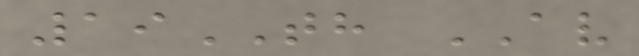19TH AV
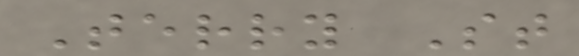Terry St
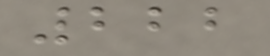222
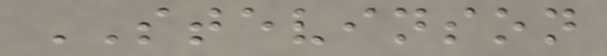STEVINSON
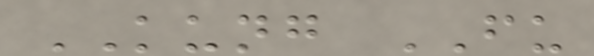KUNG FU
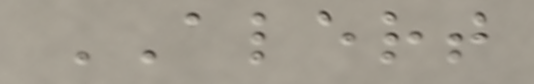ALERT
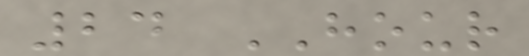24 HOUR
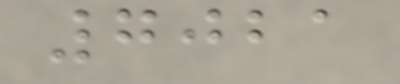7021
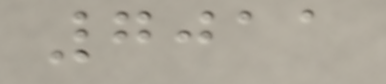7011
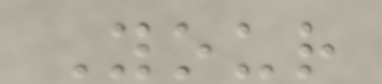Your
